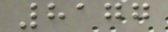8177
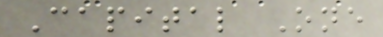Capital One
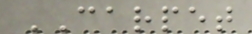CARPET
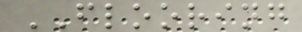FLOORING
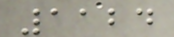1124
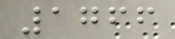1766
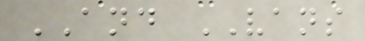AND VANS
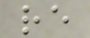re
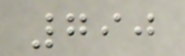790
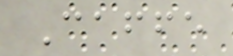Caffe
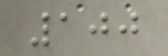100
